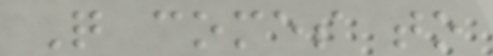Q comes to
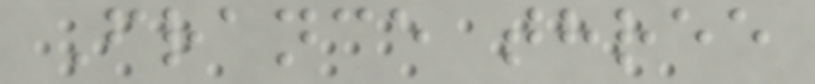France three
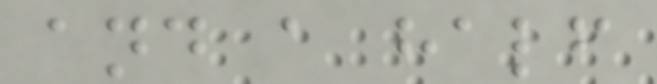and a half
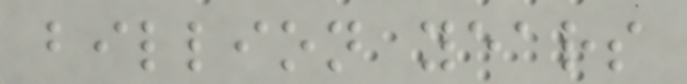billion years
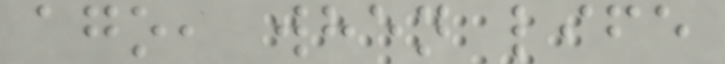ago, when life
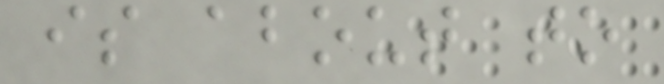is about to
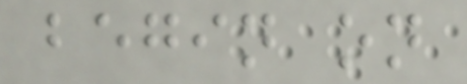begin on
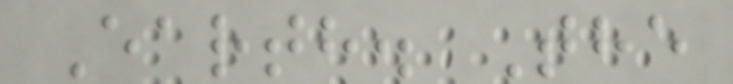Earth. The
